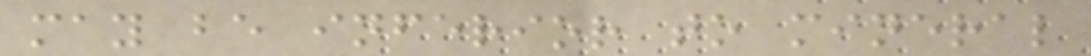may be inferior to mineral
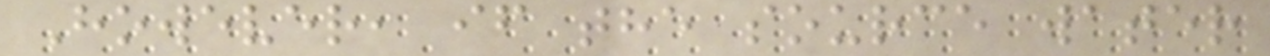However, if the source water
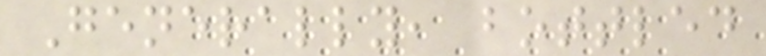Generally, bottled
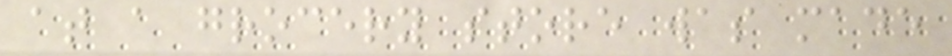at a grocery store was made
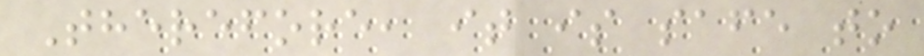Therefore, it is safe to
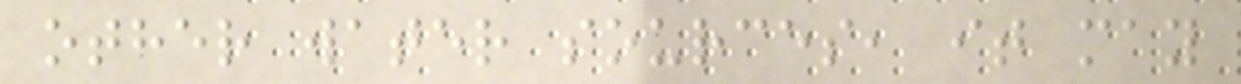other water sources, it may
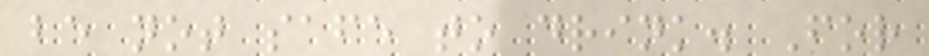be not safe to drink. For
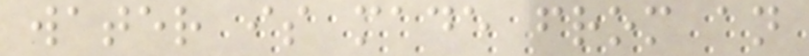water is made from an
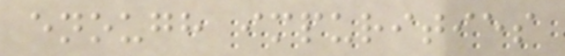enough impurities
